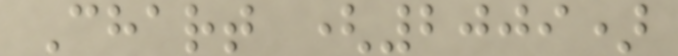Chart (2009)
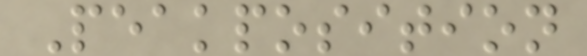Peakposition
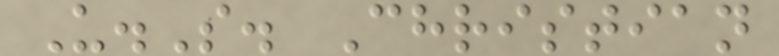U.S. Christian
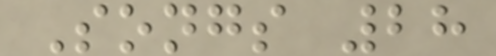Songs 28
